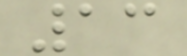13
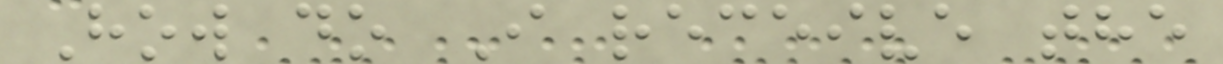How do I receive the
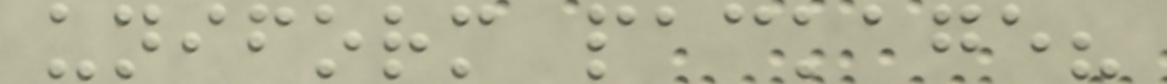uniform package?
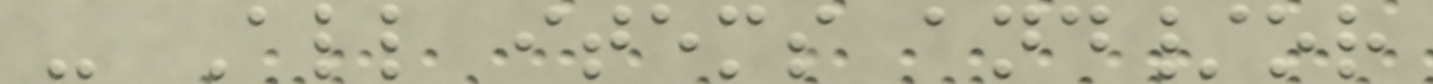- All items and/or
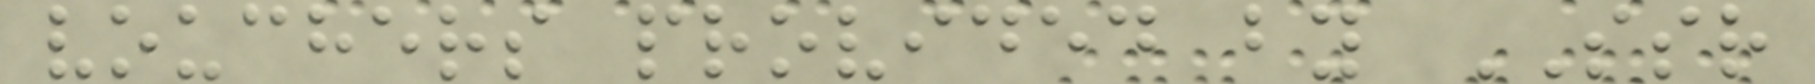vouchers provided by SSR
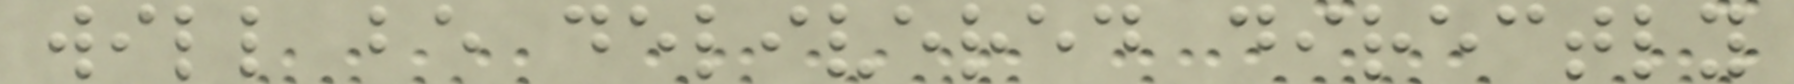will be delivered directly
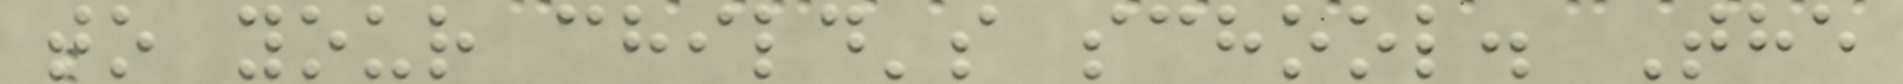to your child's school. The
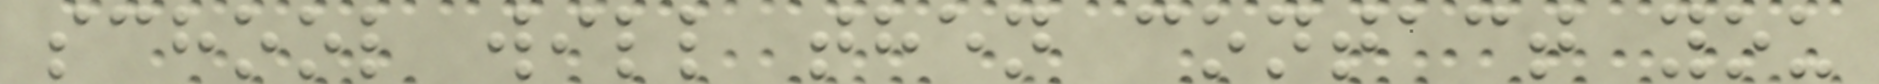school will then contact you
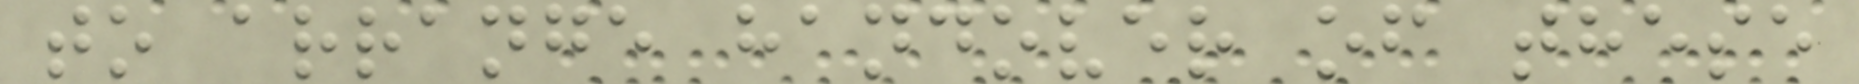to arrange handover of these
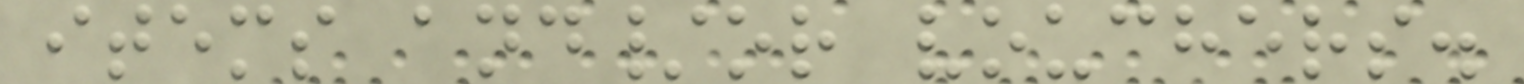items and/or vouchers.
